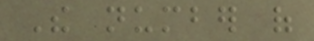The number of
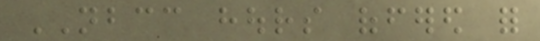NBCC hours offered for
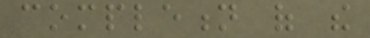completion of the
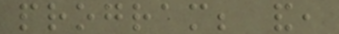program; and,
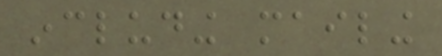including mailing
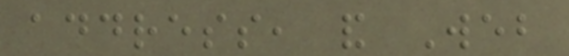address, and Web
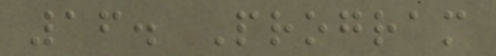16. Program
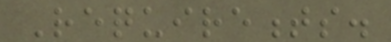Requirements.
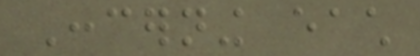Concerning each
